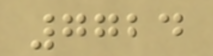7724
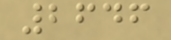2646
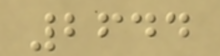2644
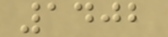1402
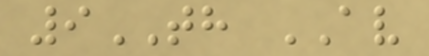9TH AV
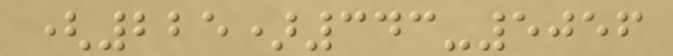(225)343-5056
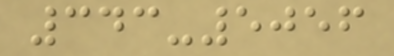343-5056
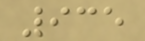935
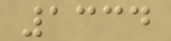1334
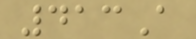413A
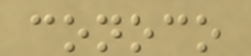conoco
